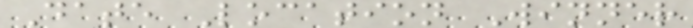Date Location Winner
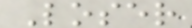Loser
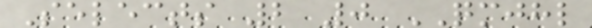Selects 2 0 QMJHL
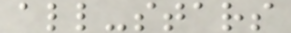all-stars
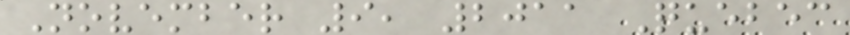November 9, 2011 Quebec
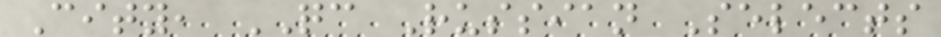City, QC Russian Selects
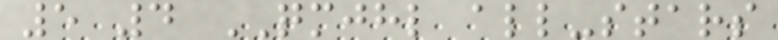5 4 QMJHL all-stars
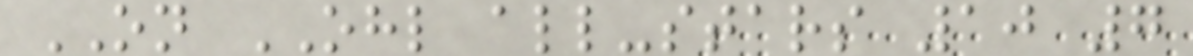ON OHL all-stars 10 7
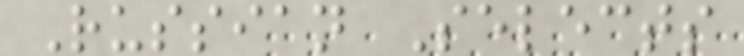Russian Selects
